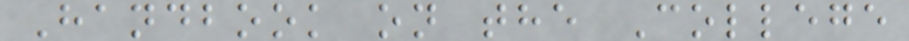Handbook on the College
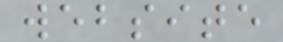website
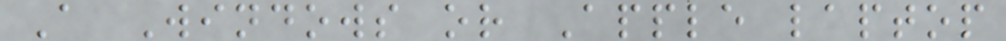A Windows or Apple laptop
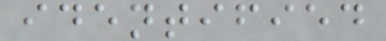identified
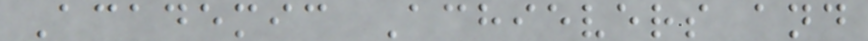Academic Achievers and
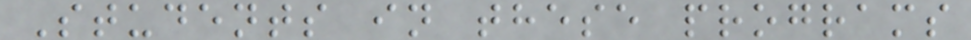Students in these programs
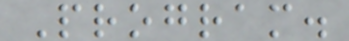Program.
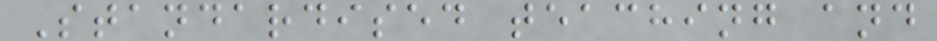Standardised teaching and
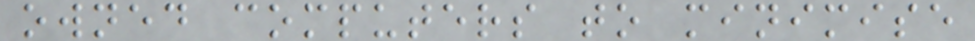owned computers to minimise
